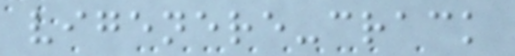vigenere-crack
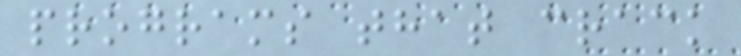programs that crack
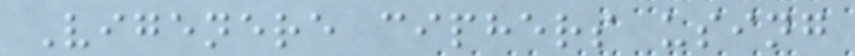Vigenere ciphers using
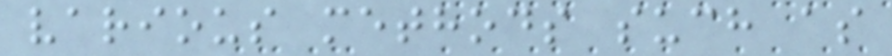various methods such as
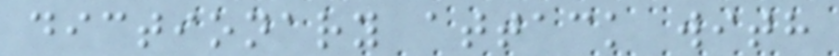dictionary attack with
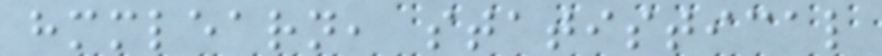hmmlearn, statistical
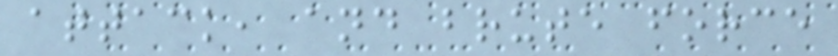attack, and brute force
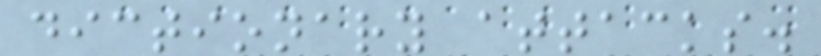dictionary attacks.
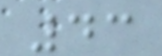43
